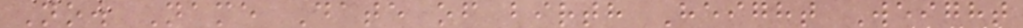No. Name Date of birth Height Weight
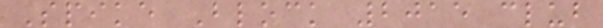Spike Block 2015 club
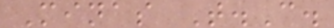Minas T.C.
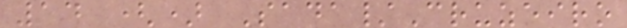14 () Sada/Cruzeiro
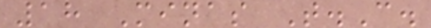18 Minas T.C.
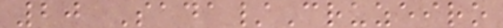20 Sada/Cruzeiro
